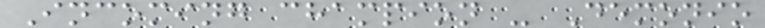Incoming champion - Demonio
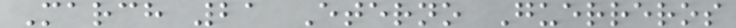March 21 Eterno Guerreros
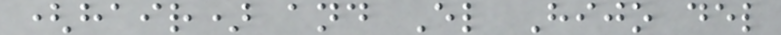(hair) and El Hijo del
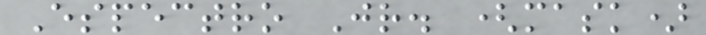Espectro Jr. (mask)
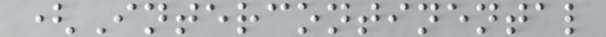(Intercontinental
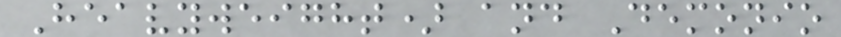Heavyweight) and Demonio
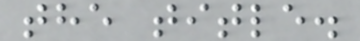the title.
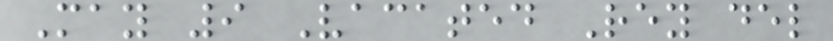May 9 Vacated Rey del
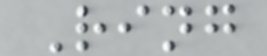Ring
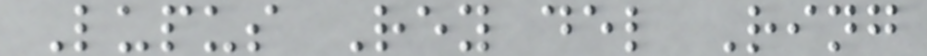Lupus Rey del Ring
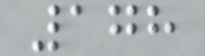178
